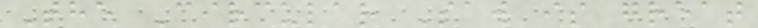The Circular Saw is great
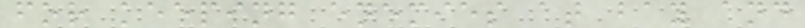for keeping enemies at bay and
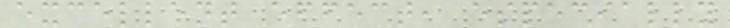excellent effect, especially
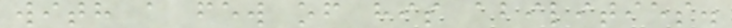with a few of his abilities.
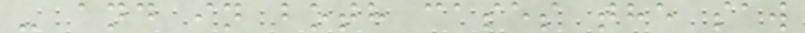- and in both cases the saw
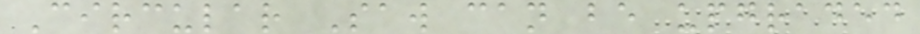Circular Saw can be upgraded
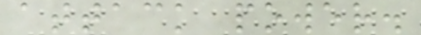attack power.
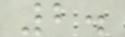2.
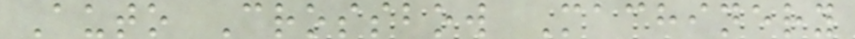Auto Crossbow Machinery
